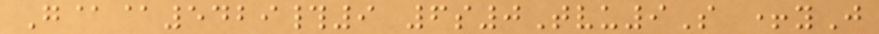G@@5429#9 6s0Tvu9S +yJ
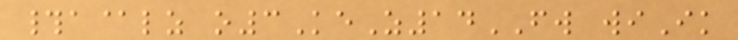#a@lz o3KeZ14FW wiIk
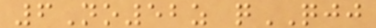6No52z qQJJ
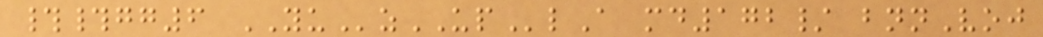##gg6 YUzUPlA md172/ bnnVoj
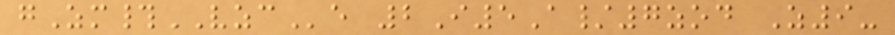gZm#VZCe 2I5A/7zod Z9-
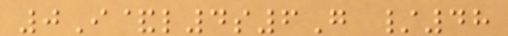0I&l4s6G /48
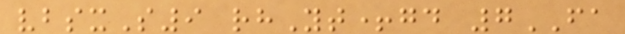vbsxS9 rhYt+gd 7FA
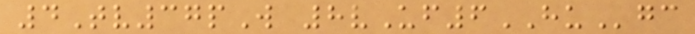4Tv37pW 8vUf6HUgc
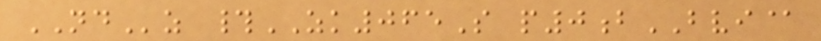NDz #ZK065S p0bBVI@
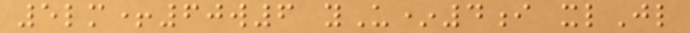5lm+60w6 yU*4i xlJl
